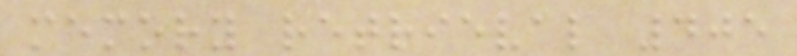memory retrieval 405
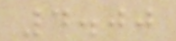4.00
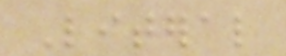Literal
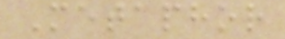Metaphor
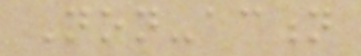Non-action
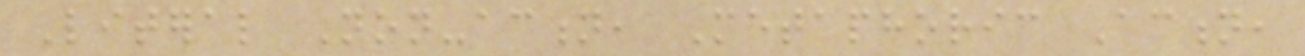Literal Non-action, Metaphoric Action,
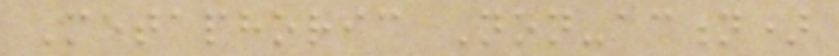Metaphoric Non-action)
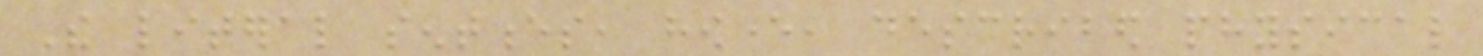The literal sentences, however, described physical
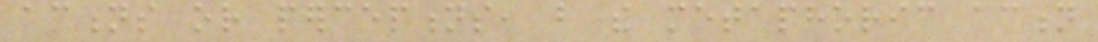actions or perceptions, but the metaphoric action
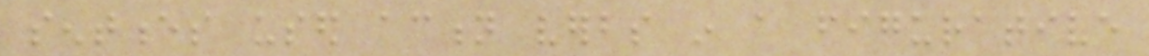sentences used action verbs in a figurative
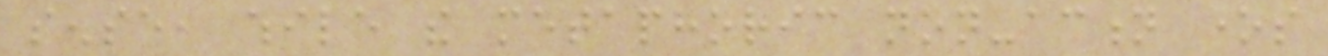sense, while the metaphoric non-action ones
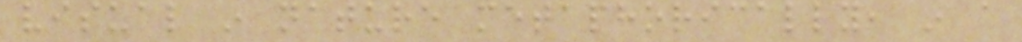visual in nature metaphorically, in a
